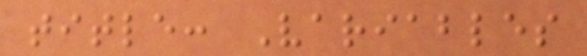title: Variables
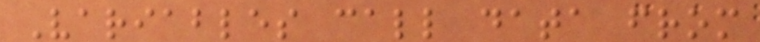Variables call data from
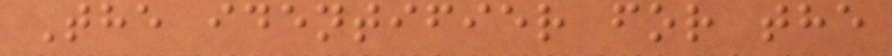The identifier for the
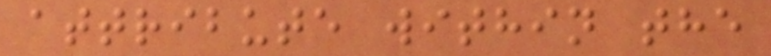attribute within the
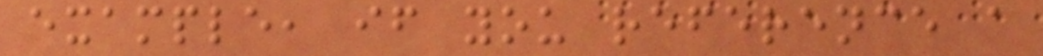example, if you reference a
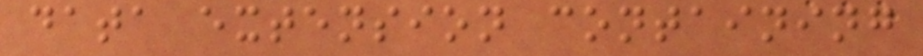data extension containing
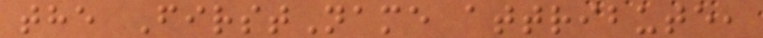the FirstName attribute,
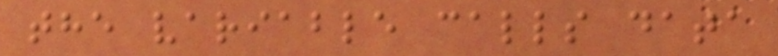the variable calls data
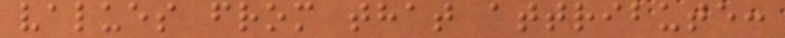values from that attribute:
